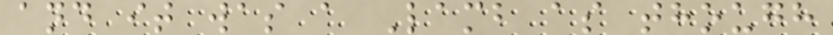and it was a Lamb as though
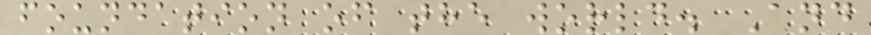foundation of the world. And
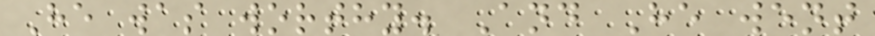He was worthy. And He went
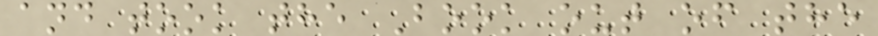and took the Book out of the
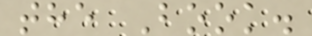the Book.
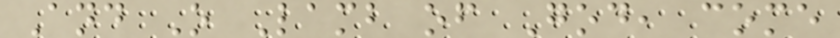And O Lamb of God, come
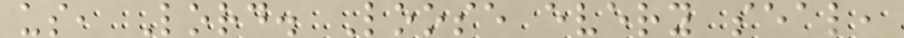us, Lord. Loose every seal,
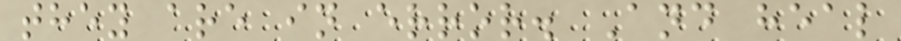they are in error. And heal
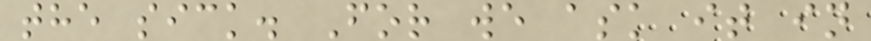the sick. For we ask it in
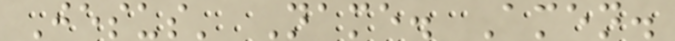Jesus' Name. Amen.
